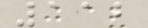112
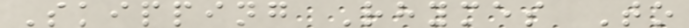Skipping Rhymes To
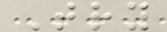Try
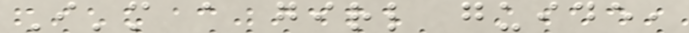I'm a girl guide,
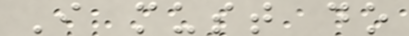I must do
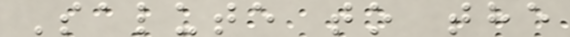Salute to the
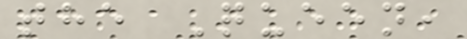the Queen,
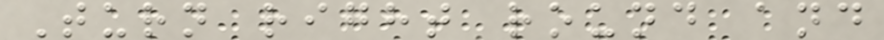Turn right round and
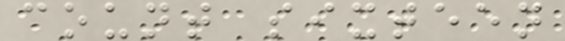count sixteen
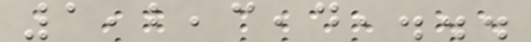1,2,3,4,...
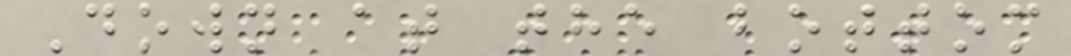Down at the bottom
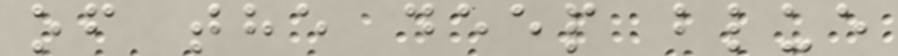of the deep blue
